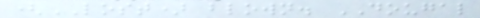(LOST) blown. DOUGAL
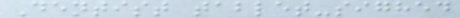Dentist tablet-sighed
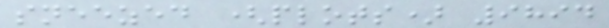sneezed (plots) 9894
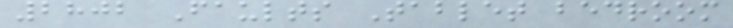2802 Faults Tablet bedroom
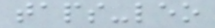taps-leo
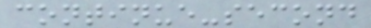continue-second
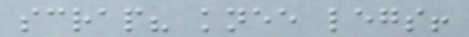scrap? knee legs!
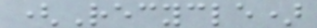(Recycle)
